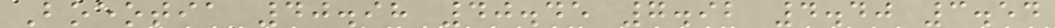Boeotia 40.98 40.45 7.92 4.40 3.54
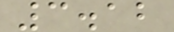3.12
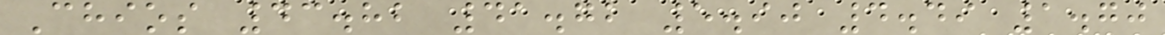Chios 43.82 41.72 5.90 4.49 1.70
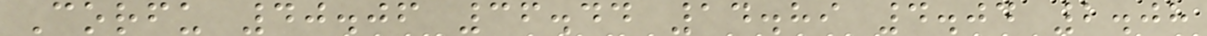Corfu 40.06 36.44 14.89 4.04 2.08
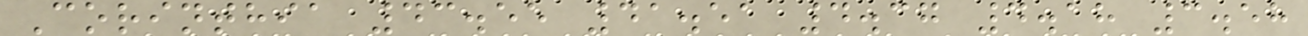Corinthia 43.55 41.51 4.37 4.18 3.58
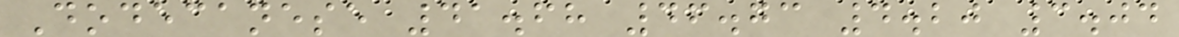Dodecanese 41.68 46.73 4.20 3.04
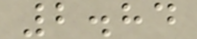2.84
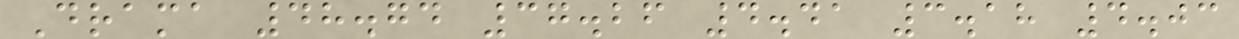Drama 48.74 37.26 4.41 3.18 4.03
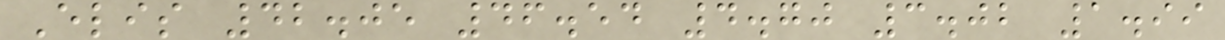Elis 42.05 46.54 4.70 3.02 1.99
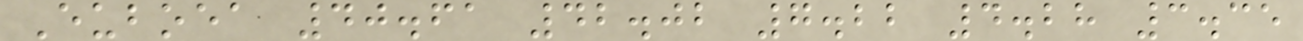Euboea 40.61 42.02 7.22 4.28 3.35
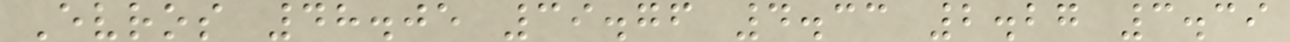Evros 48.05 39.76 4.33 2.27 3.39
